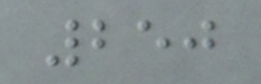250
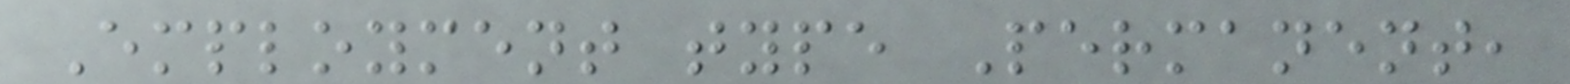Employment type Permanent,
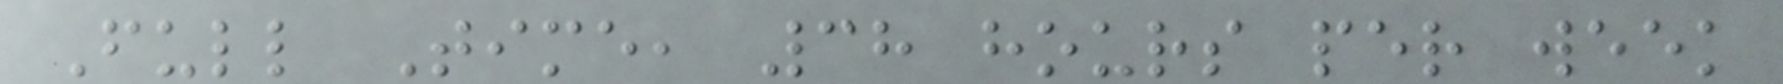Full Time, 38 hours per week
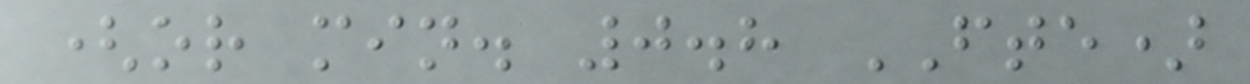(or min. 0.8 FTE)
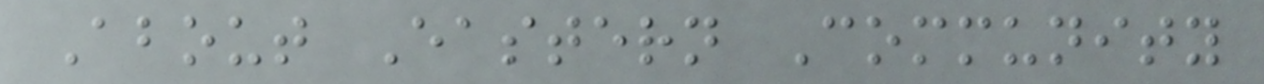About Eastern Community
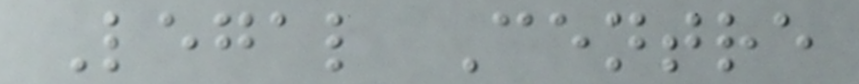Legal Centre
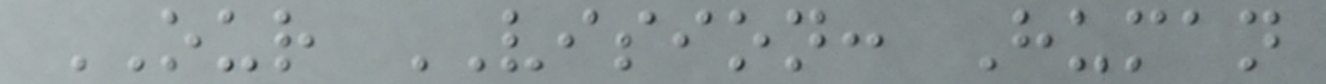OUR VISION: Human
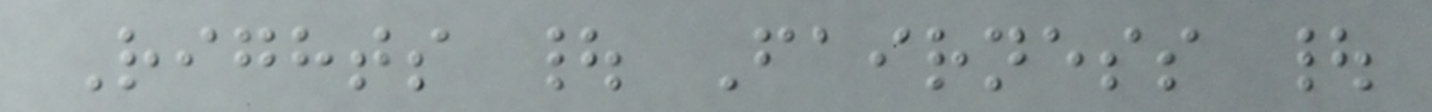Rights | Fairness |
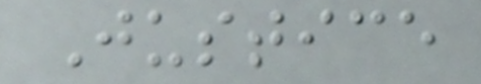Justice
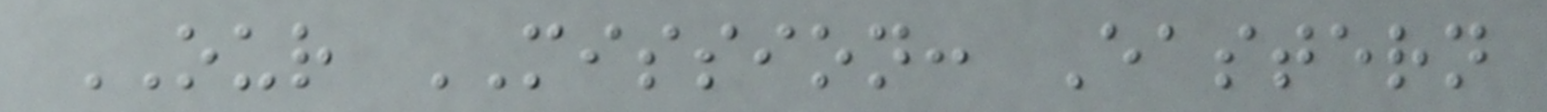OUR MISSION: Eastern
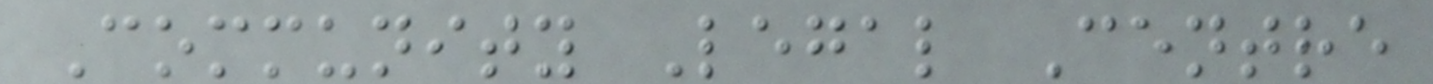Community Legal Centre
